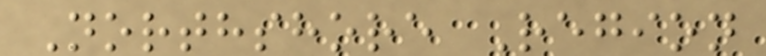Northshore Region
